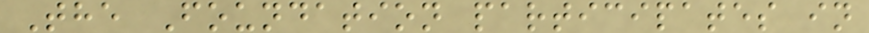The Foundation participates in
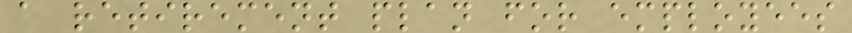a retirement plan for employees
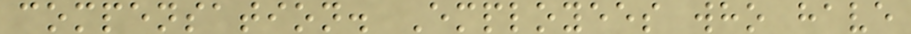compensation. Employees who have
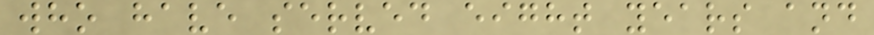who have served eight years and
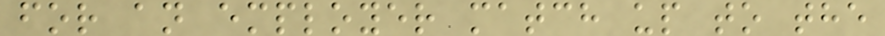for an employer match up to the
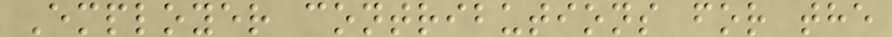Employer contributions for the
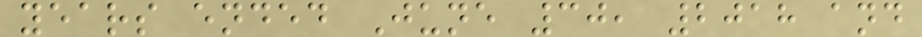years ended June 30, 2018 and
